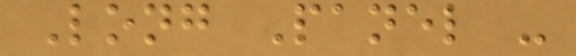Long Panel -
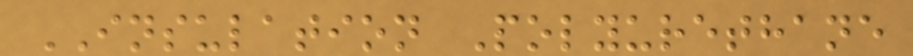INSULATION Polyurethane
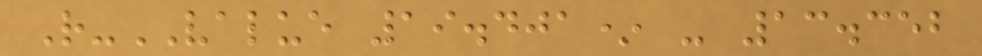R-VALUE 19.401* - 13.352
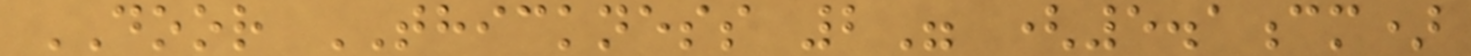DOOR THICKNESS 2" (5.1cm)
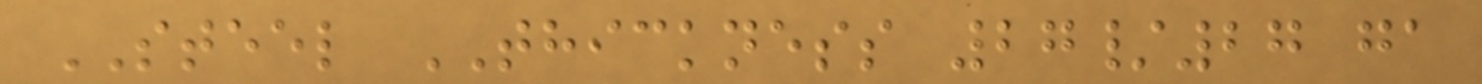STEEL THICKNESS 27/27 ga
